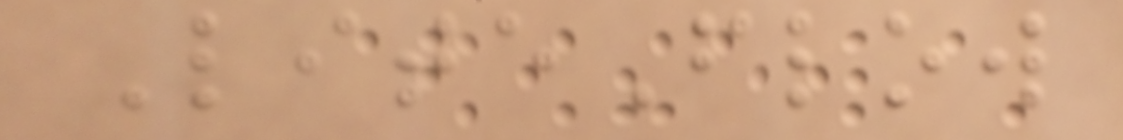LiteFlow
